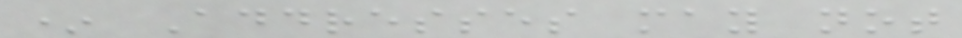* Addresses may not
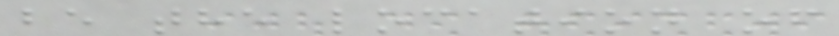be the location of
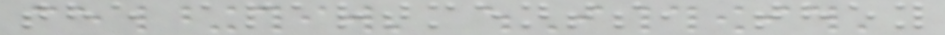the apartments, they
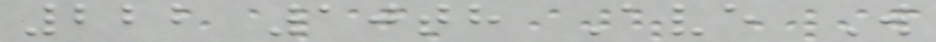222 10th Ave W
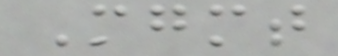Mgmt
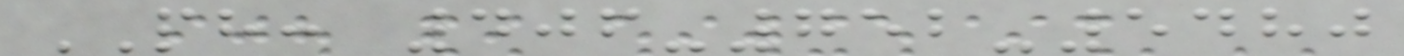PH: 406-752-5480
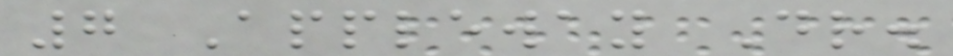7 Appleway Dr.
